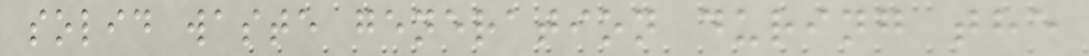solid waste generation during the
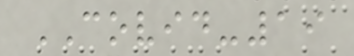COVID-19
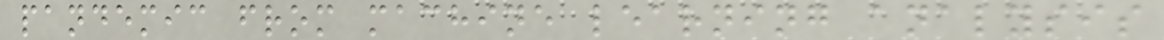pandemic from machine learning analysis
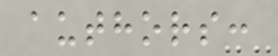authors:
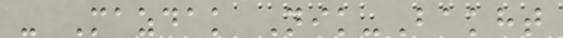- Mazdak Nik-Bakht
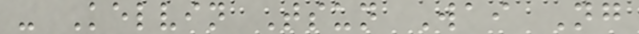- Kelvin Tsun Wai Ng
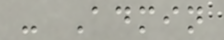- Admin
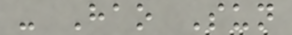- Hao Sun
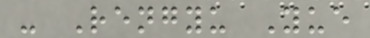- Rengyu Yue
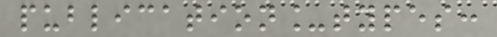publication_types:
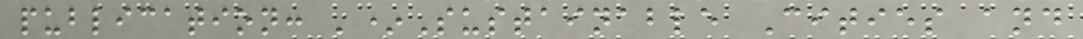publication: '*Sustainable Cities and
